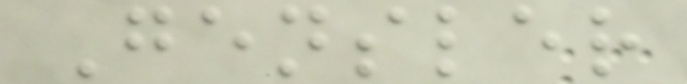Gensler
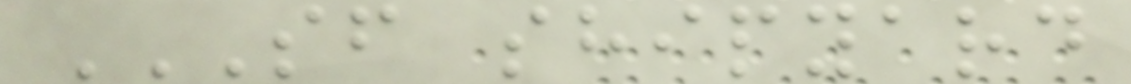SF SHIPYARD
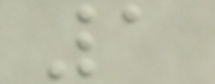1
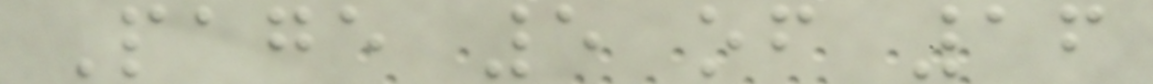Page 5 of 16
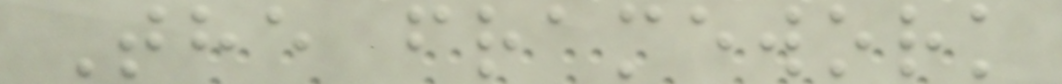The framework
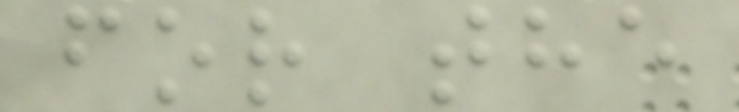for the
